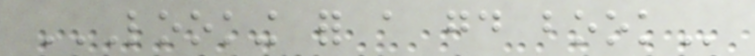LOOKING FOR A GOOD BOOK
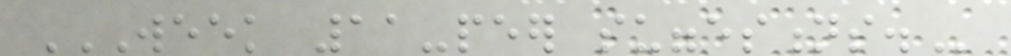WEEK 11-PEER SUGGESTIONS.
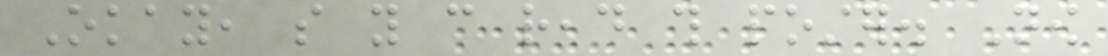Okay, so you can read this poster. Now
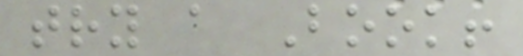try a Book!
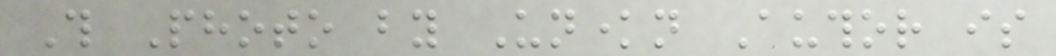This Photo by Unknown Author is
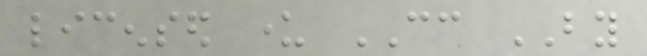licensed under CC BY
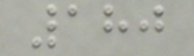180
